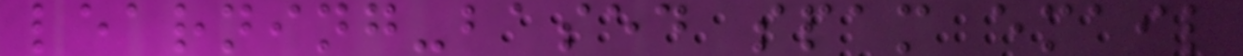learning-based spam email
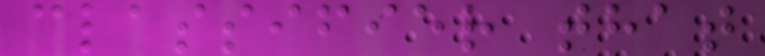classifier that
